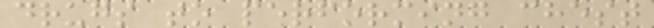drugs to performing chest
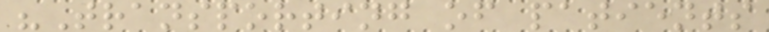"Transporting of patients
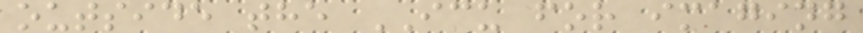outside the ICU for imaging
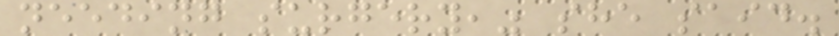needing surgery," she said.
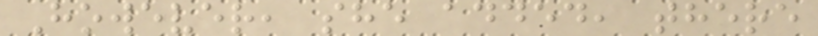However, she added, there
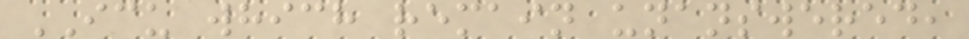ICU which remain unanswered,
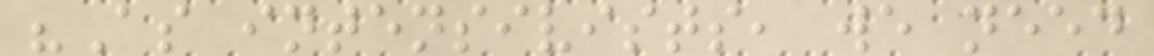"As intensivists, we need
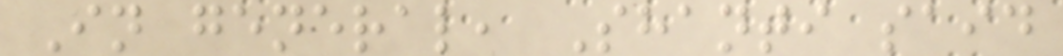In general, Shanti said
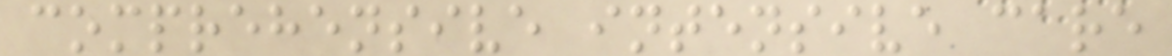comprehensive intensive care
